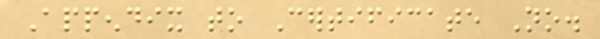Appendix to Certificate No.
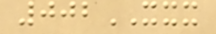002XXX
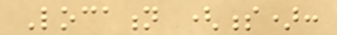Location (s):
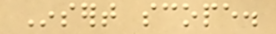Insert scope.
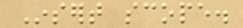Insert scope.
